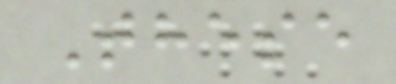These
